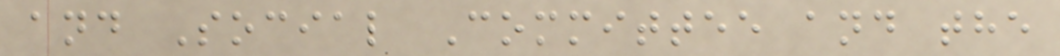and Social Committee and the
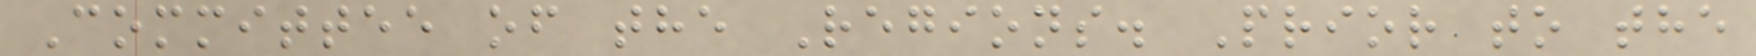Committee of the Regions. Prior to the
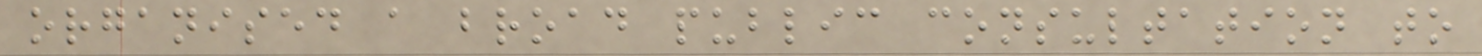organised a broad public consultation to
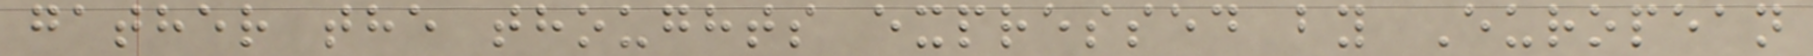gather the thoughts expressed by European
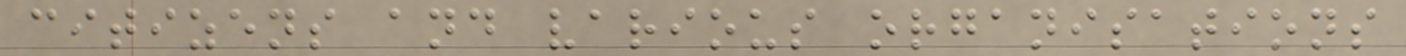citizens and various organisations
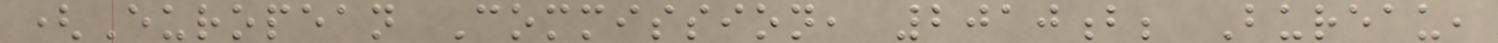(European Commission, 2010b; Bureau,
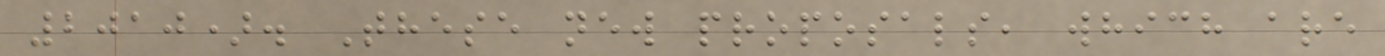2010). These new proposals, which are
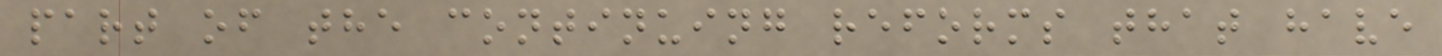part of the continuing reforms that have
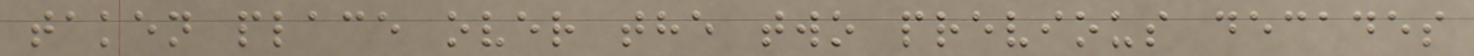taken place over the two previous decades
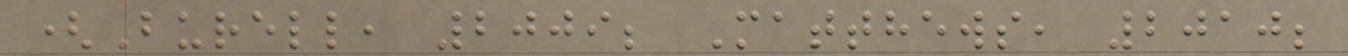(Burell, 2009; Matthews, 2010;
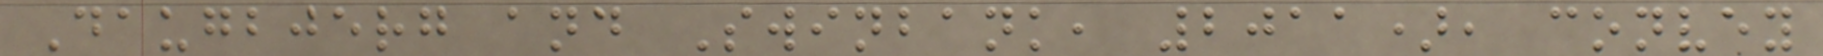Daugbjerg and Swinbank, 2011), convey
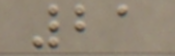21
